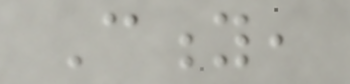City,
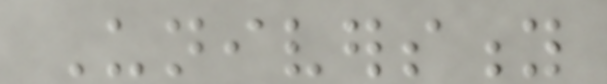University
